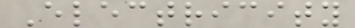Electricity
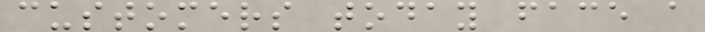customers today face a
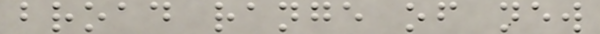broad range of new
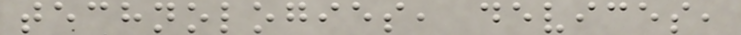technologies, devices,
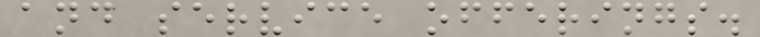and service offerings.
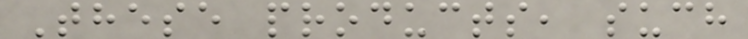These products, such
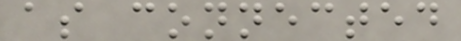as connected
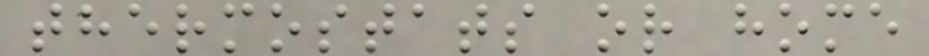thermostats or home
